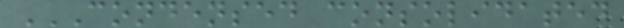CONDENSED CONSOLIDATED
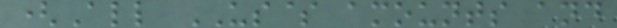(All US$ amounts and
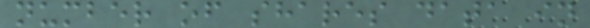number of shares data in
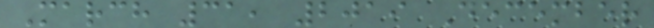March 31, 2019 December
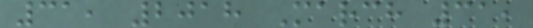31, 2018 March 31,
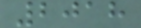2018
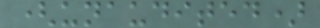(unaudited)
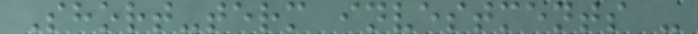Short-term investments -
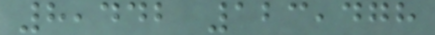8,442 123,478
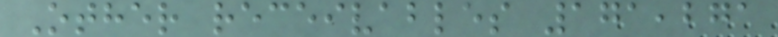Other receivables 171,271
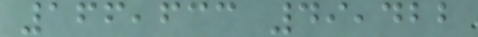166,633 49,422
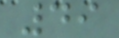49
